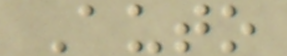Auto
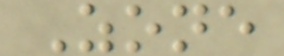Zone
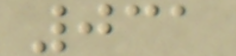031
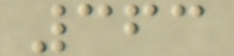363
